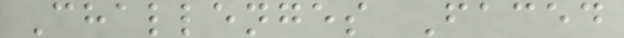Challenges Faced
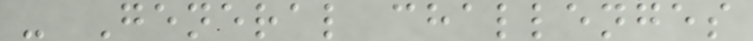- General challenges
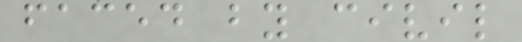faced by civil
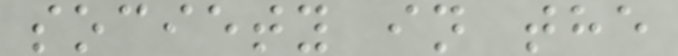society in the
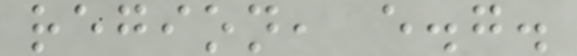region, e.g.
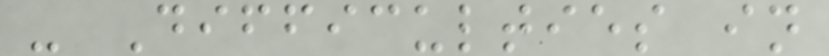- Difficulties in
